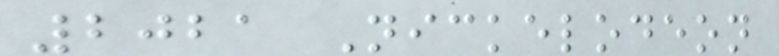2021 Nickelodeon
